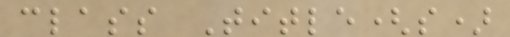class Title(s)
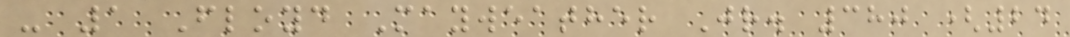- 1 Floyd Mayweather Jr. 380 (24
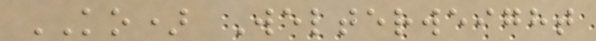KO) Welterweight
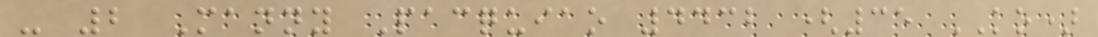- 2 Manny Pacquiao 4432 (35 KO)
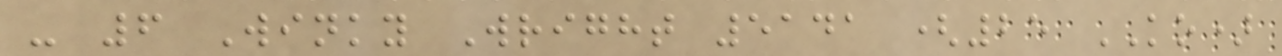- 6 Winky Wright 5141 (25 KO)
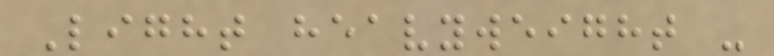Light heavyweight -
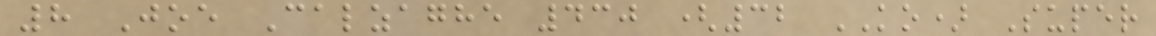8 Joe Calzaghe 430 (32 KO) Super
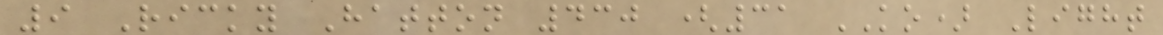9 Ricky Hatton 430 (31 KO) Light
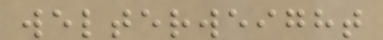welterweight
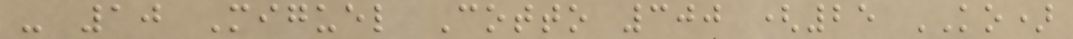- 10 Miguel Cotto 300 (25 KO)
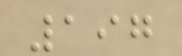197
